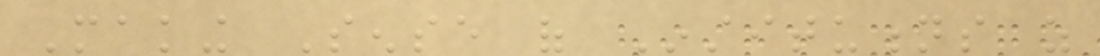Making Sense of Institutions as
